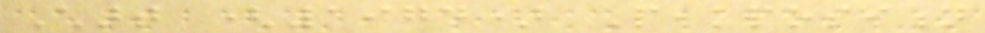Chart (1974) Peakposition
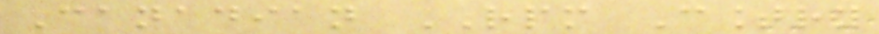Canadian RPM Country
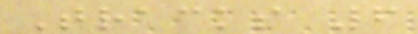Tracks 6
